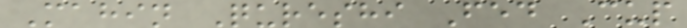Mahin Qureshi Fed Cup
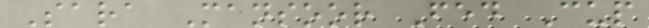Sara Mansoor Fed Cup
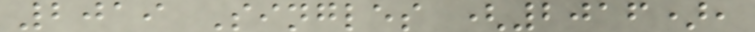2019 Singles (2016),
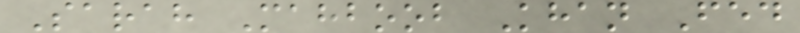Sarah Mahboob Khan Fed
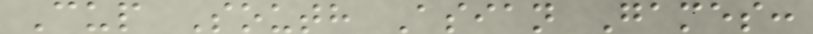Cup South Asian Games:
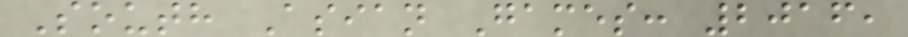South Asian Games: 2016,
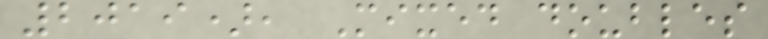2019), Mixed doubles
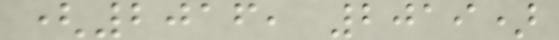(2016, 2019)
